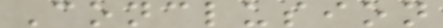Conclusion
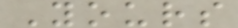Yours
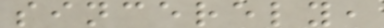sincerely,
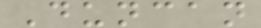Duncan
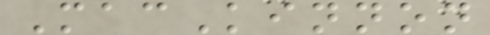MacKinnon
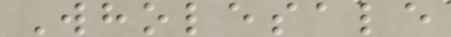Wholesale
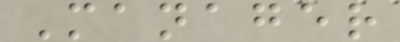Manager
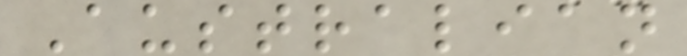Australian
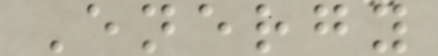Energy
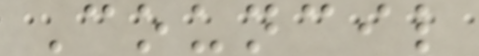Council
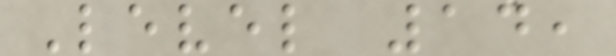Level 14,
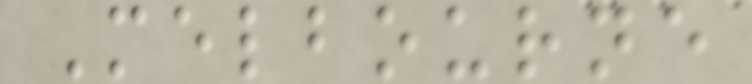Melbourne
